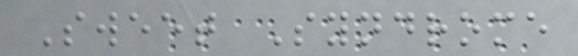Sweet Syndrome
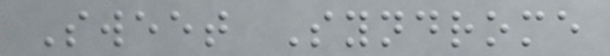Sweet Syndrome
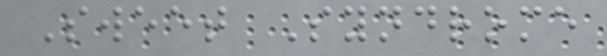Sweet Syndrome
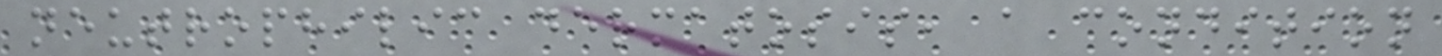neutrophilic dermatosis, a condition
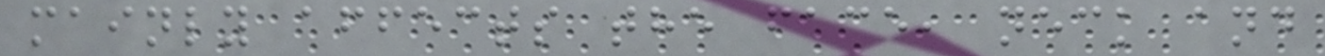mainly affects the face, neck and
